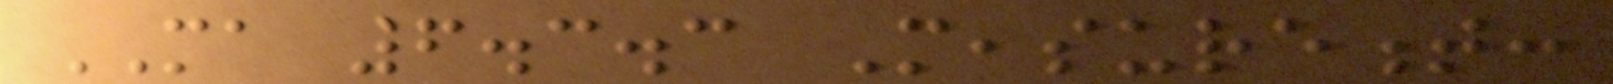MA 6.3.3 Measurement:
